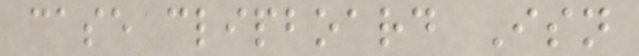case clipboard Isn
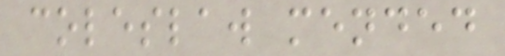coleslaw mended
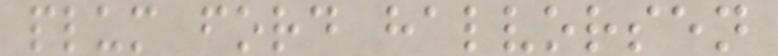plum ford halvorsen
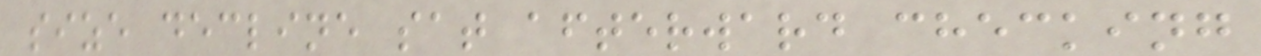size decline sat afterward checking
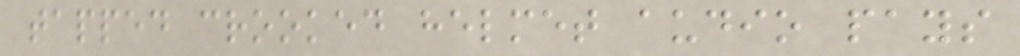tapped crooked helmet audio pays
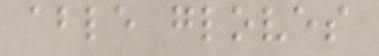able gloves
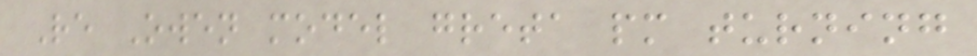Re Owen model greta pm turning
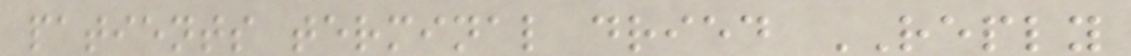patients terminal dried REPLY
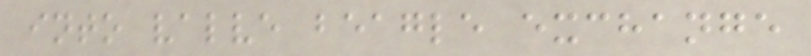into valve beagle exchange
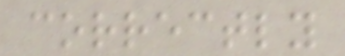correctly
